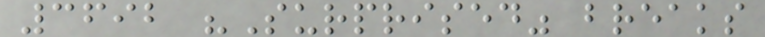3692 "Surprised" breaks
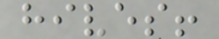hives!
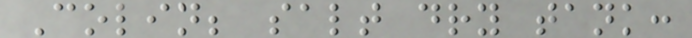Colin; salt dry tank:
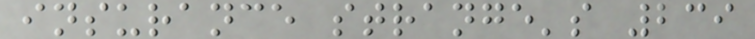insurance strange's 239
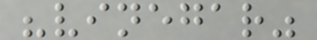"vinegar"
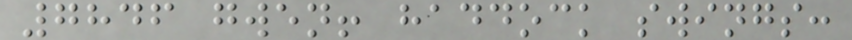7846 gwen! haddock swings:
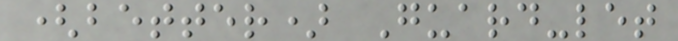(better) Guard-let
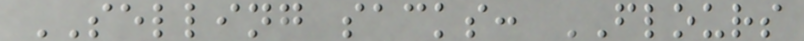SELLING sacks: FLOURS
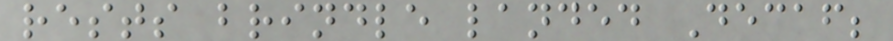rests brindle landed Decaf;
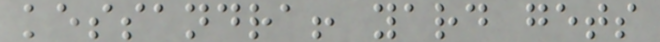kessandra! yard gets
